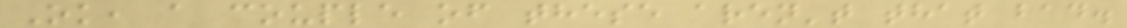Ok, a couple of these aren't that bad.
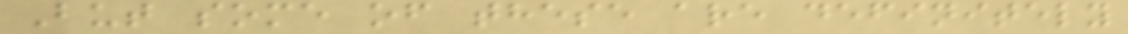But some of these are definitely
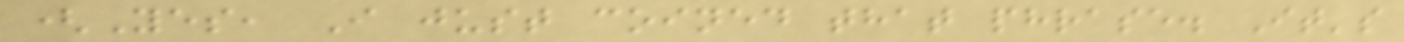(Yes, I just coined that phrase. It's
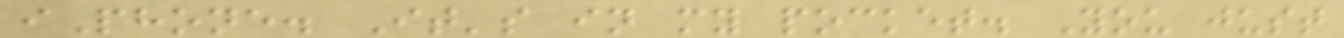iPhone. It's in my pocket. You just
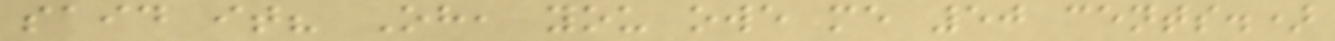said it? Oh, you owe me 50 cents.)
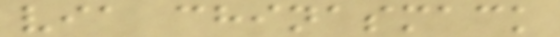via chinasmack
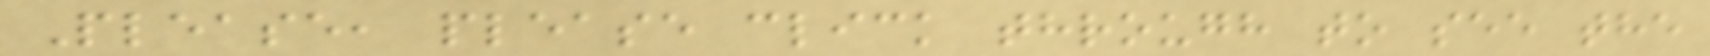Please, please click through to see the
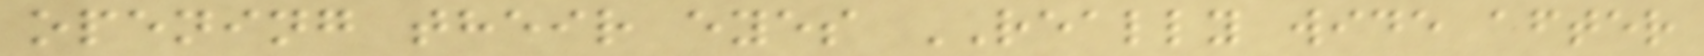opening their eyes REALLY wide after
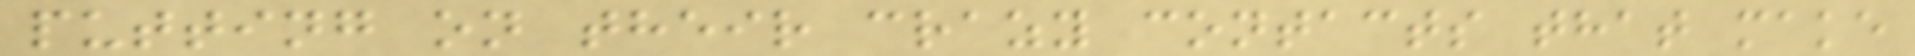putting on their crazy contacts that make
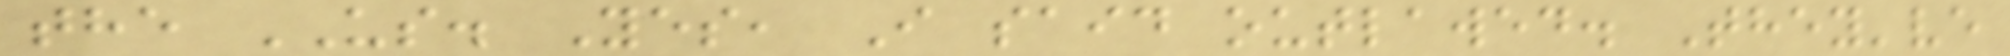the US. Yes, I said outlawed. They've
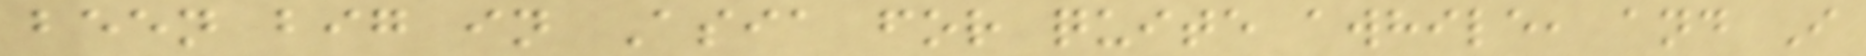been big in Asia for quite awhile, and I
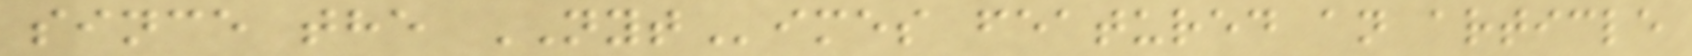since the NYTimes featured an article
